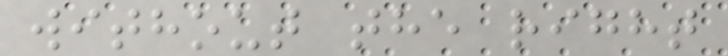without the right
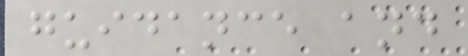guidance and
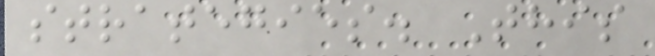strategies. This
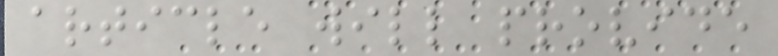article will provide
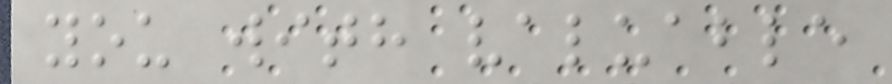you with valuable
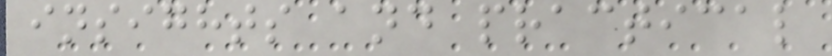insights and practical
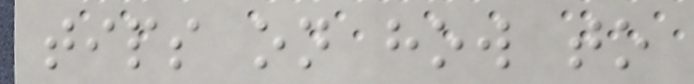tips on how to
